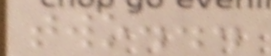two...
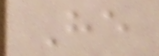He
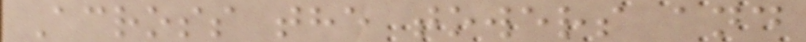Across the towers and
